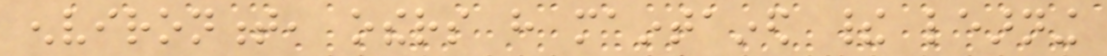environment, others have maintained their learning
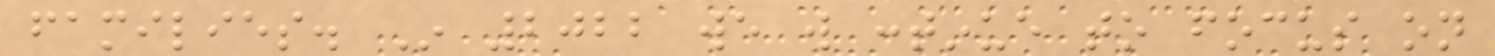families. In 2022 we will continue to focus on
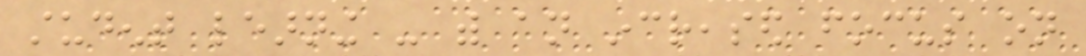student learning - with an increased focus on
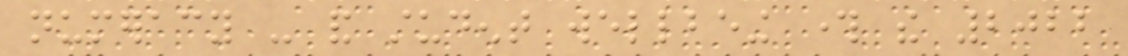numeracy - and student wellbeing through the 2022
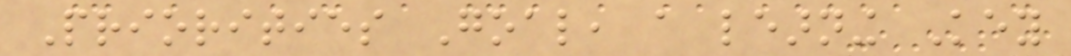Priorities Goal, a learning Key
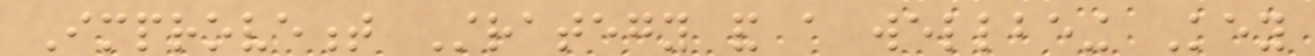Improvement Strategy and a wellbeing Key
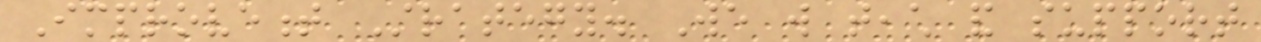Improvement Strategy. We will teach and support
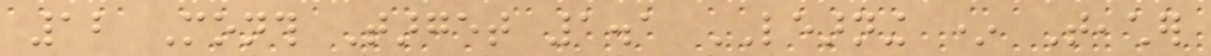12 Month Target 1.1 LEARNING * Teacher
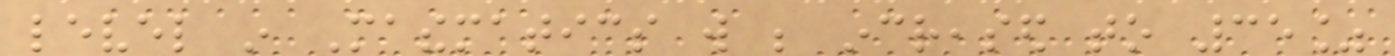level in Mathematics will be increased to 35%
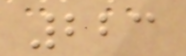223
